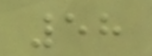58
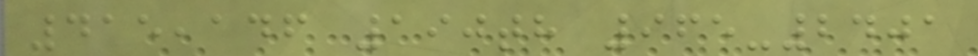415,146 190th 965-2401
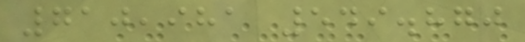710,981 549.870
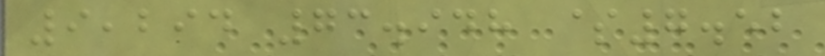9,294 73.948 $7.52
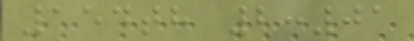154th 2:01
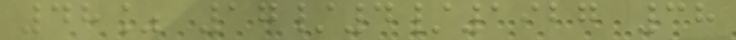48% 17/4/1927 38
